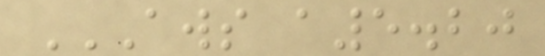AWS A5.20
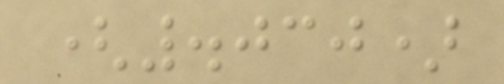(.030)
